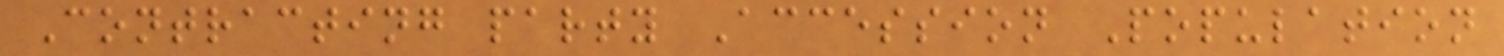Contracting party Accession Population
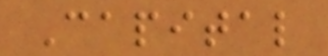Capital
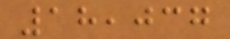18,037
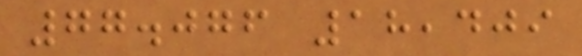77.076 18,409
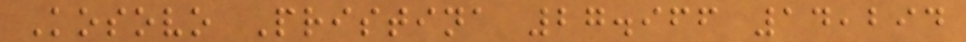Kosovo Pristina 27.966 14,294
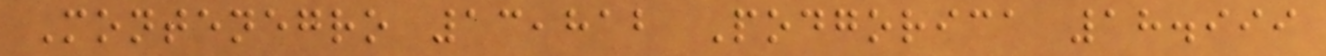Montenegro 13,812 Podgorica 18.999
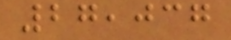27,037
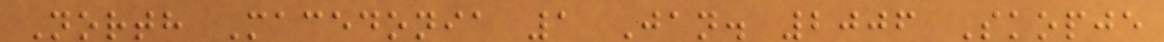North Macedonia 1 Jan. 2006 Skopje
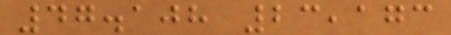47.108 23,173
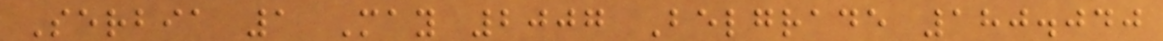Serbia 1 May 2007 Belgrade 180.040
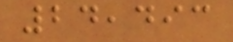24,493
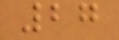27
